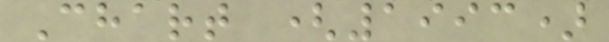Chart (1993)
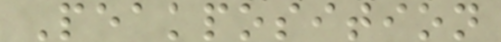Peakposition
